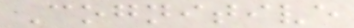Cognitive
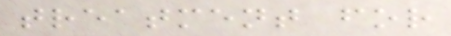treatment for
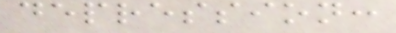depression:
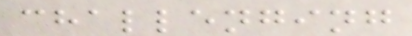challenging
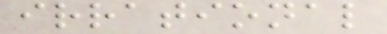irrational
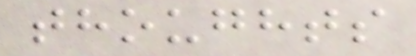thoughts
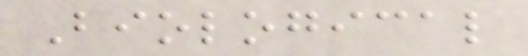Biological
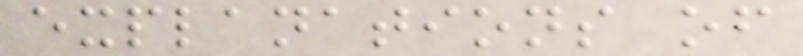explanations of
